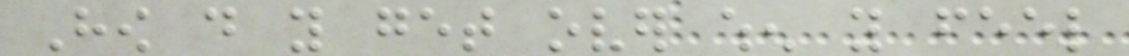How do you get over when you feel
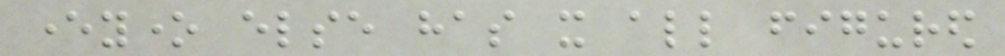everyone else has it all figured
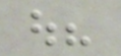out?
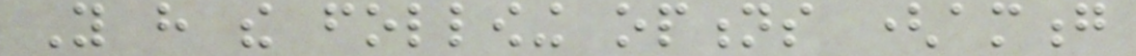You have the following options (among
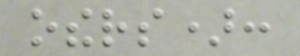others):
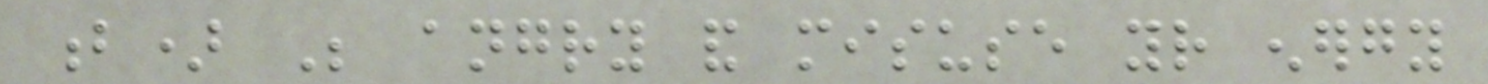b) Be angry and misuse your energy
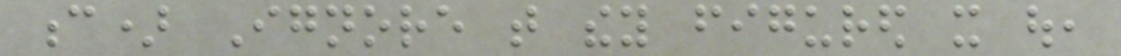c) Ignore that they figured it out,
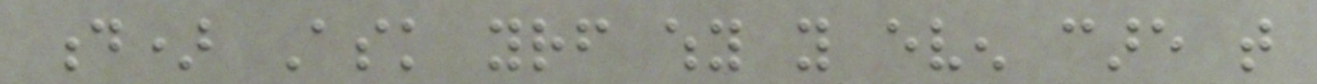d) Ask yourself why you even care that
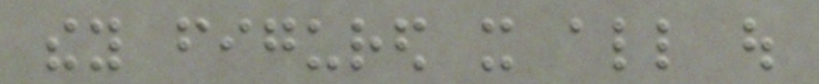they figured it all out
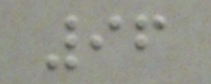96
